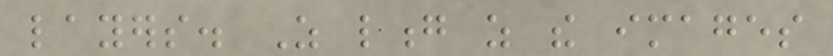layers. As long as the images
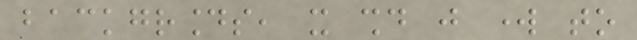backgrounds, it should just work to
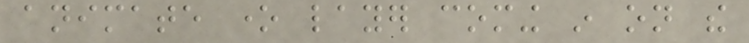animate one layer coming in on the
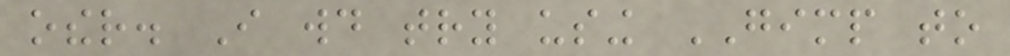other. I would try using GIMP to
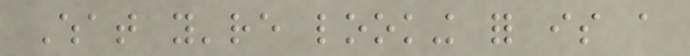What you're looking for is a
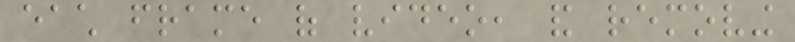each frame of video, and removing
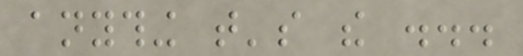anything that's the ...
